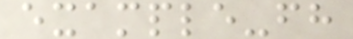example-fh
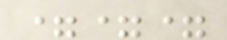===
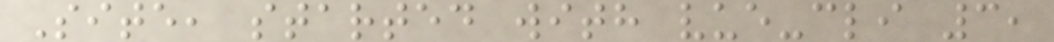Site, started with vue-cli 3,
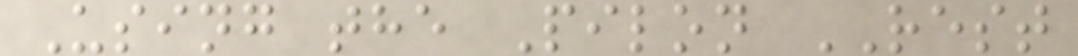Using the Pilon REST
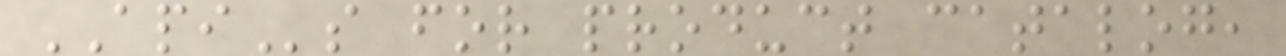APIs for product catalog,
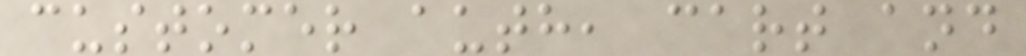customer auth, cart and
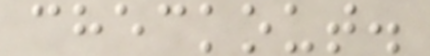checkout.
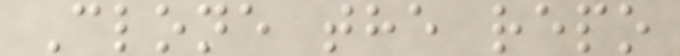Clone the repo
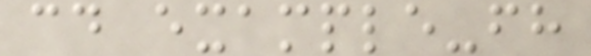cd example-fh
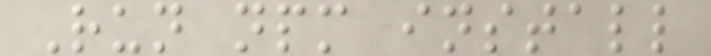Run npm install
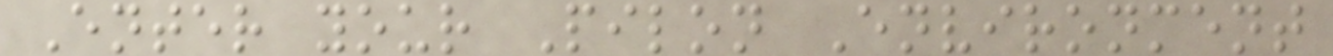Enter your Pilon Environment
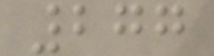277
